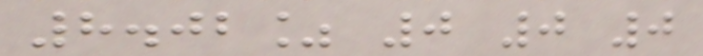8.02% 0 0 0
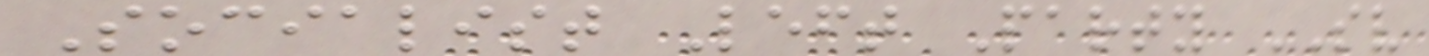Socialist Left Party SV
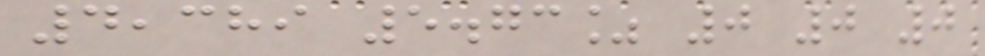4,389 5.73% 0 0 0
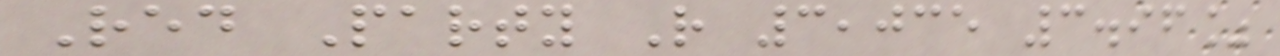Red Party R 3,035 3.96%
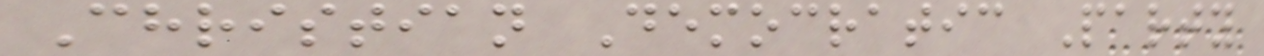Christian Democratic Party
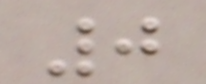0
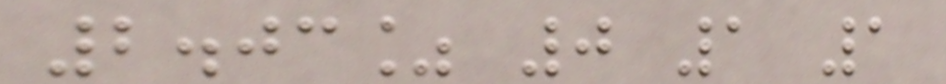2.03% 0 1 1
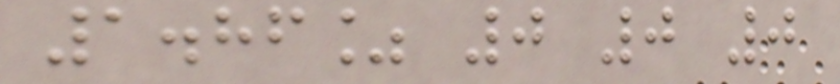1.86% 0 0 0
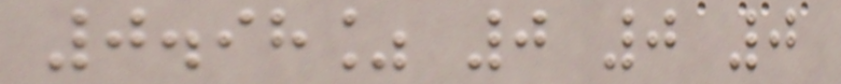0.98% 0 0 0
